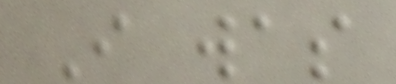I was
